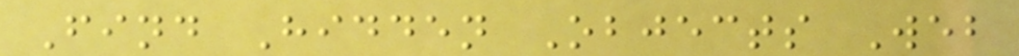Find Hidden Objects Web
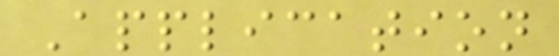Application
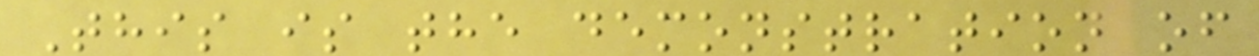This is the demonstration of
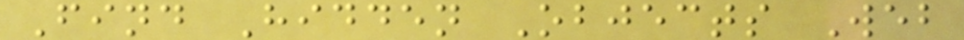Find Hidden Objects Web
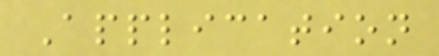Application
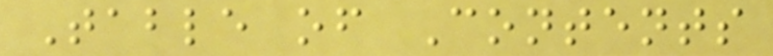Table of Contents
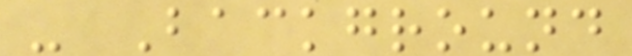- Background
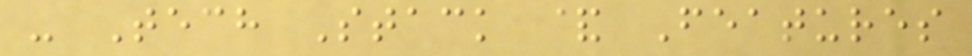- Tech Stack & Features
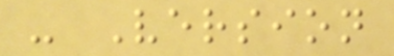- Version
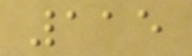115
